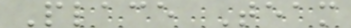Place Team
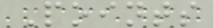Points
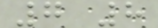7 8
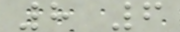8 6
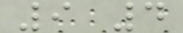9 4
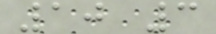10 3
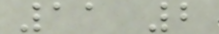11 2
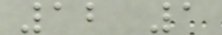12 1
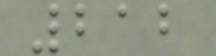212
